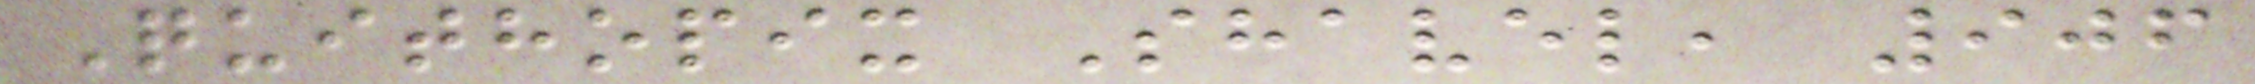Quithopix Shavel, 906
